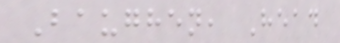Baughen, Head
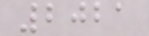2021
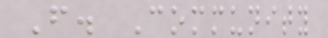F. Community
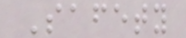Safety
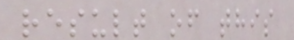result of this
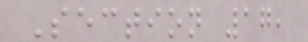Section 17,
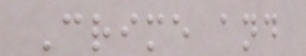Crime and
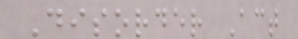Disorder Act
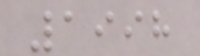1998
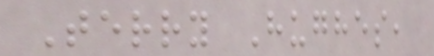Terry Hughes,
